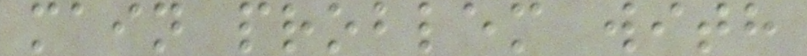main problem with
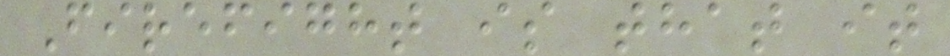Firefight is that it
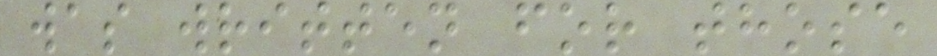was written for those
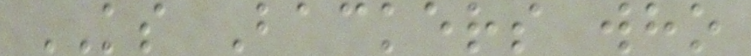KS Backers who
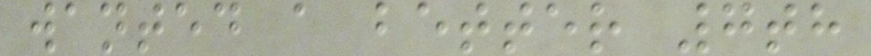wanted a better 7th
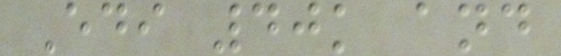Edi 40k and
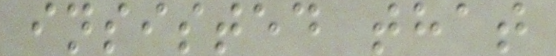insisted that
